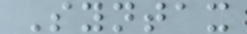Syntax
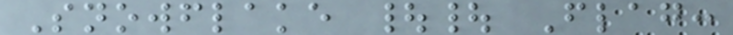Snowflake || Flag:
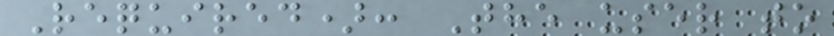Required): The user to
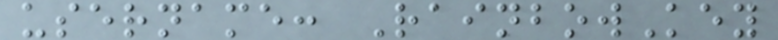username: RainbowKey
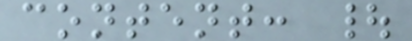content: |
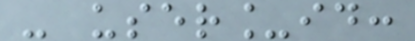- user_id:
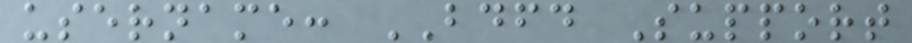username: BDFD Support
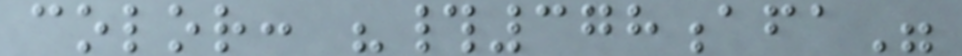color: "#378afa"
